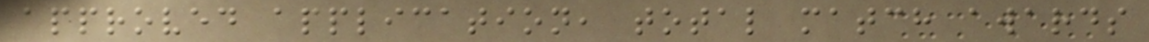approved application, total match awards
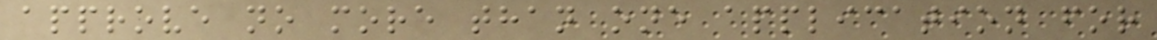approve no more than one application for
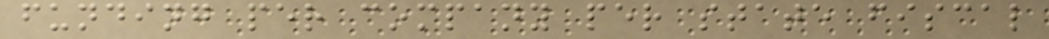funding per company per state fiscal
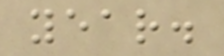year.
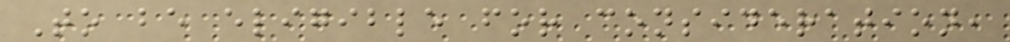To be eligible for consideration,
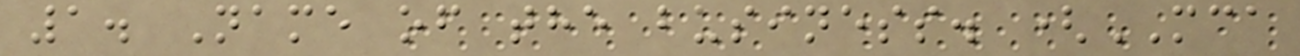1. Name of the business. (MCA
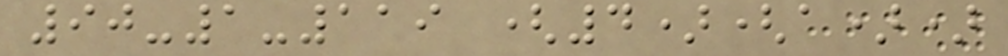90-1-119 (4)(a))
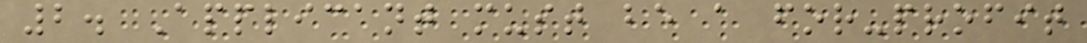2. Applicant must be a for-profit
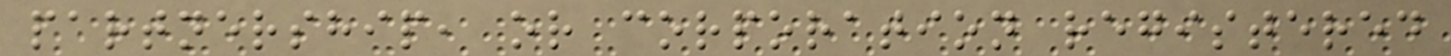partnership, or corporation registered
